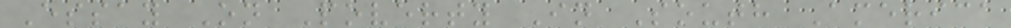Essay On Poverty In South America
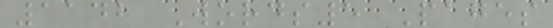1142 Words5 Pages
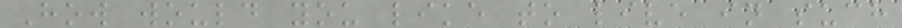How would you like to live in such
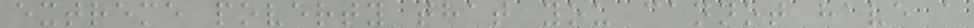extreme poverty that you cannot have a
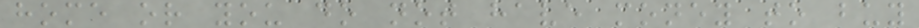home or you do not have money to buy
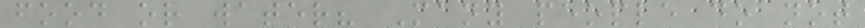food or water? Many people do not
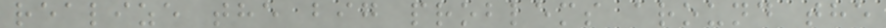realize the big problems around the
